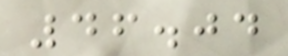46.04
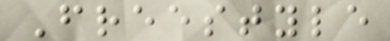Freestyle
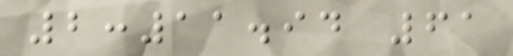2:11.94 61
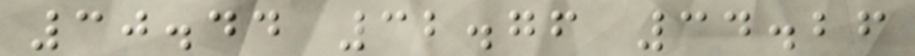30.44 32.76 34.26
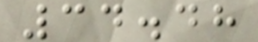34.48
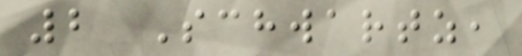2 Schwartz,
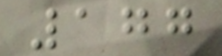177
